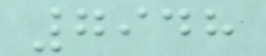7948
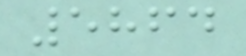5864
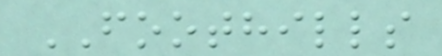FOOTHILLS
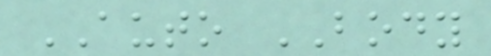AUTO BODY
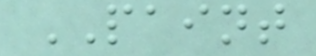PAINT
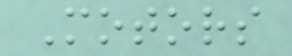Motors
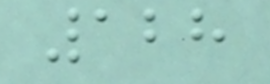128
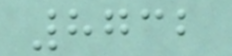8732
